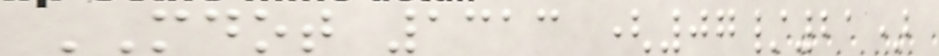MDOT 1313 (07/21)
